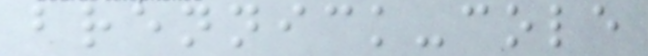brennick-cole
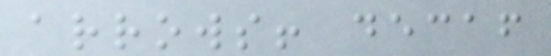arrows! decaf
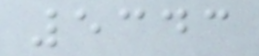5343
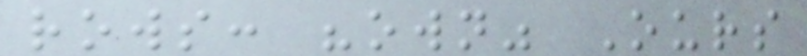rows: "own" Ours
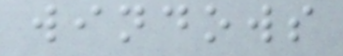windows
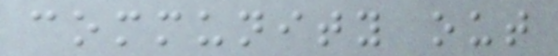community out
